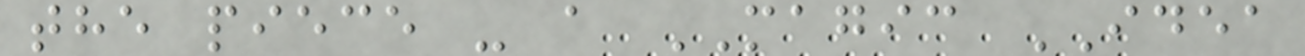the piece - a MAGIC IDEA
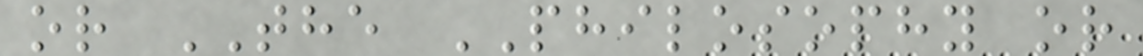or THE PHILOSOPHY or
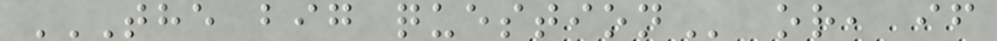THE BIG QUESTION or, if
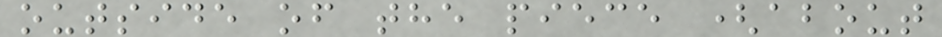outside of the piece (about
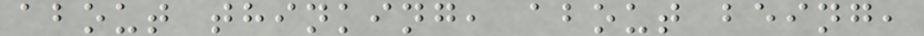about thinking, about being,
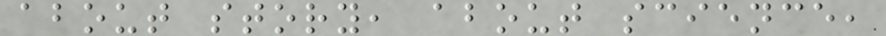about story, about science,
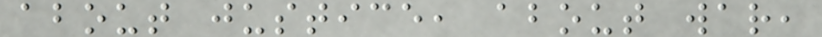about justice, about war,
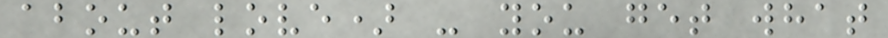about love) - you get what
